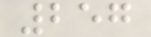257
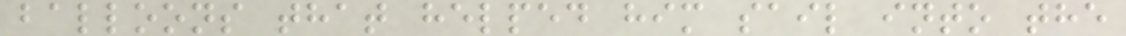balloons that helped him sail into the
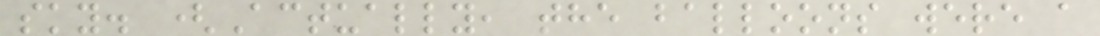sky. (Actually, the balloons were a
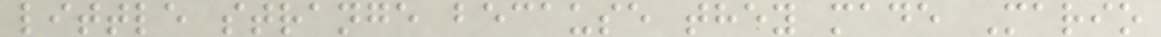little strange because they made Mario
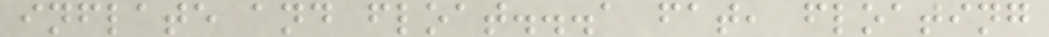inflate and float...a fat, floating
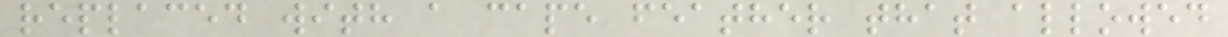replaced with a cape feather that allowed
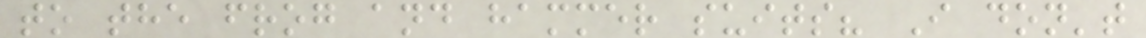to the frog and hammer suits? I don't
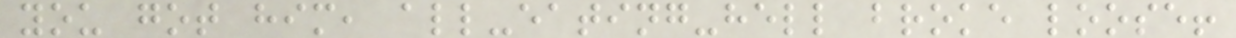you got him, all-eating-hell broke loose!
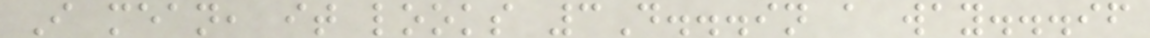I mean, it looks 3D...in a way...if
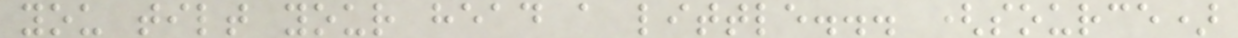you tilt your head a little... (source)
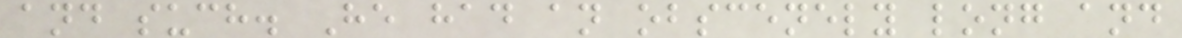and such. He had an obscenely long and
